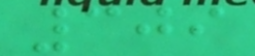309
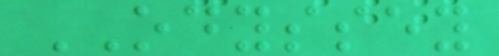ODYSSEY
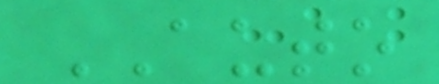AUTO
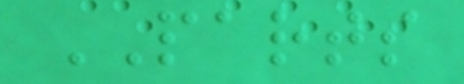PARTS
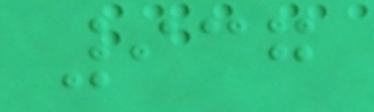937
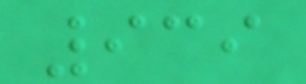939
